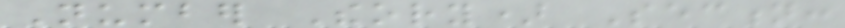Number Theory) Section:
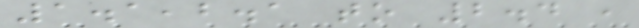1.1,2.1 to 2.4 ,
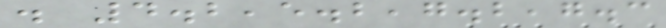. 4.2,5.2,7.2,7.3
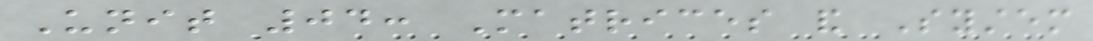Unit 04: Matrices and System
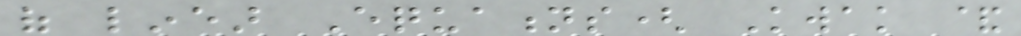of linear Equations( Kwak &
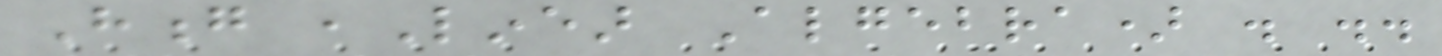Hong ,Linear Algebra) . ..
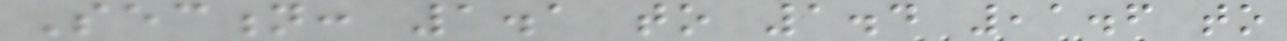Section: 1.1 to 1.4 ,1.6 to
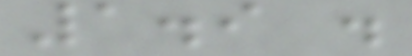1.9 .
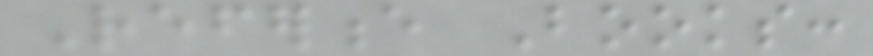Reference Books:
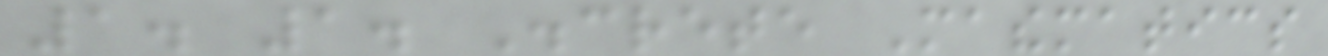1. 1. Discrete Mathematics
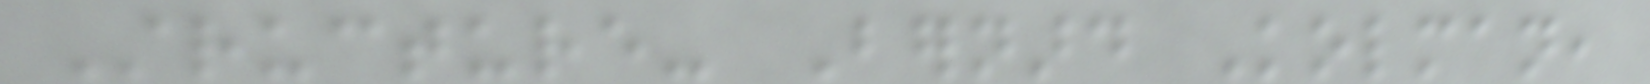Structure- Bernard Kolman,
